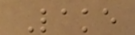Lake
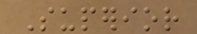Superior
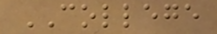COLLEGE
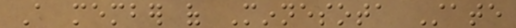A member of Minnesota State
